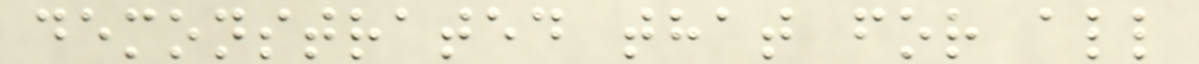demonstrated that for all
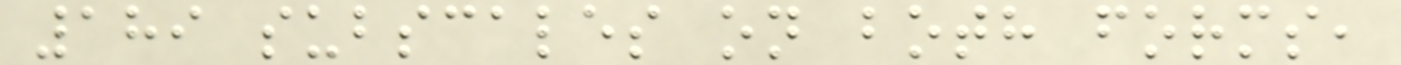189 subscales on both forms,
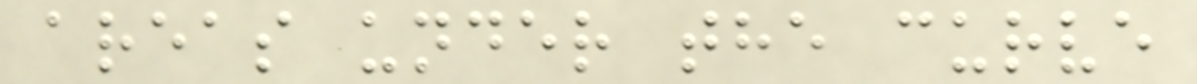areas under the curve
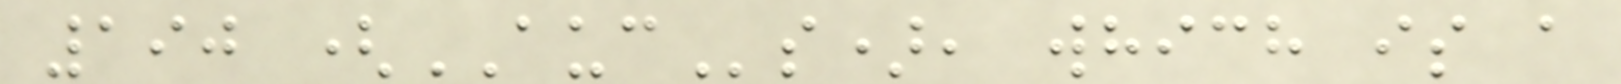190 (AUCs), which is a
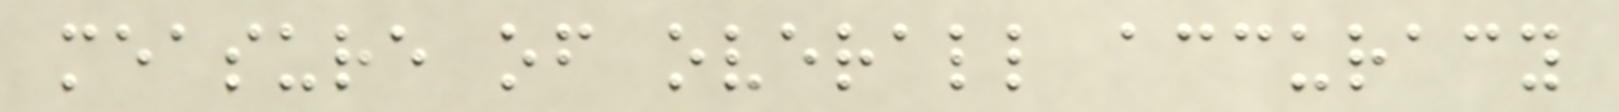measure of overall accuracy
